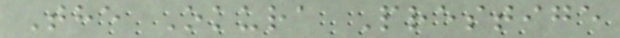The Okura Prestige
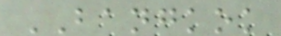BANGKOK
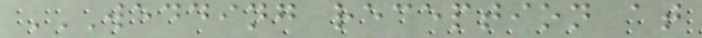WEDDING RECEPTION AT
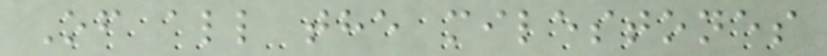Of all the milestones
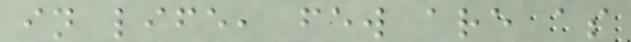in life, few are as
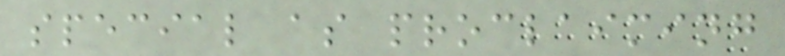special as proclaiming
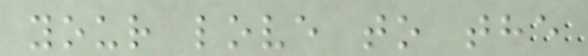your love to the
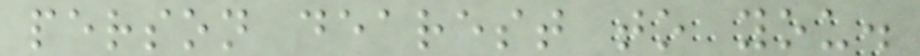person dearest to you.
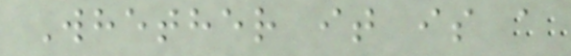Whether it is a
